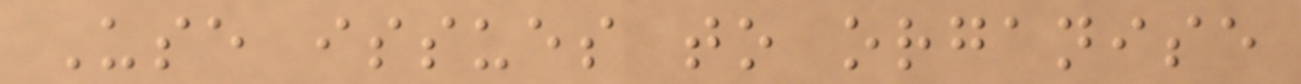Use issues to organise
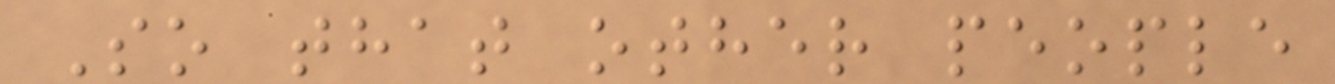So that other people
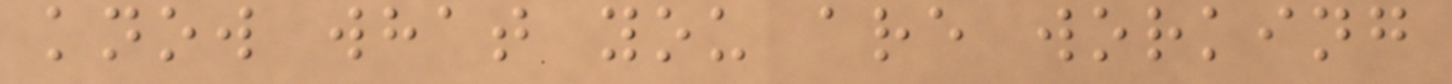know what you are working
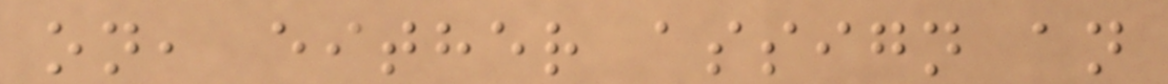on, either assign an
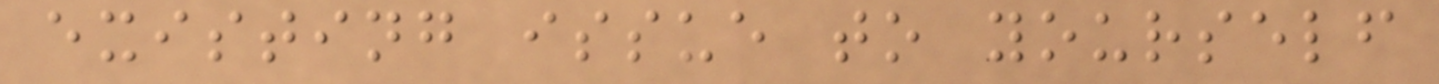existing issue to yourself
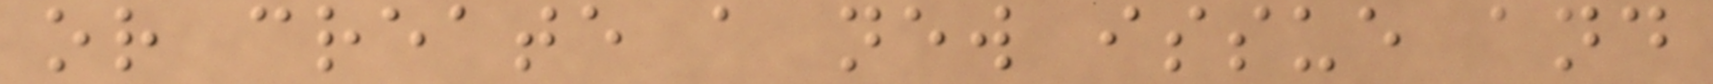or create a new issue and
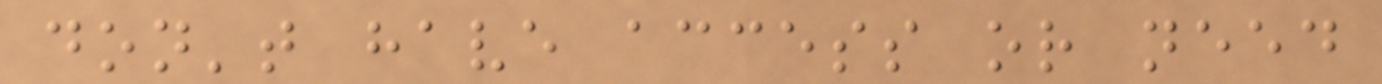don't have access or need
